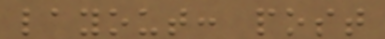layout: post
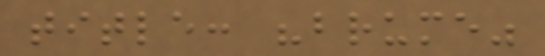title: "brume"
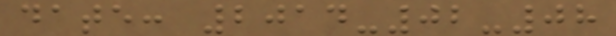date: 2014-02-08
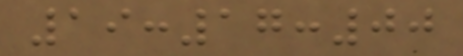19:17:00
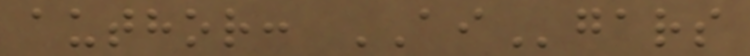author: AIgars
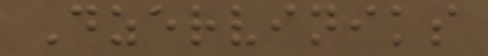Dzerviniks
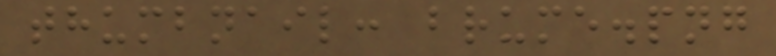thumbnail: brume.png
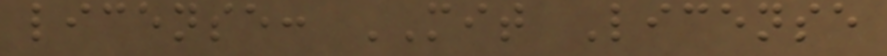license: MIT License
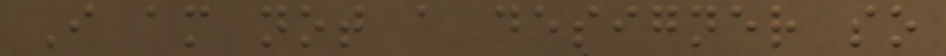I am not a designer so
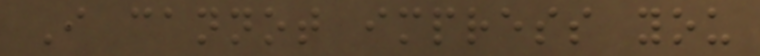I cannot impress you
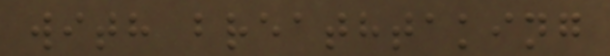with breathtaking
